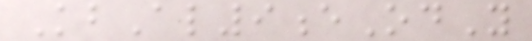KbAl9eOdY
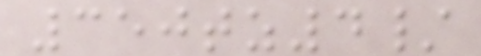350tz4/
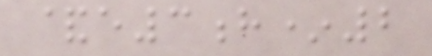&e3h*2
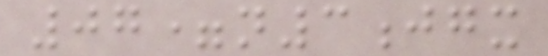07=n3jgx
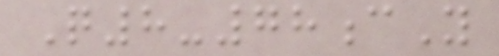Q8-78cY
